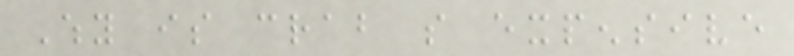Why is crab so expensive
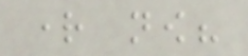right now?
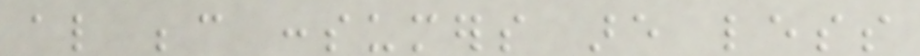also because consumers are less
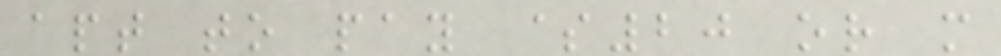apt to pay $20 or more
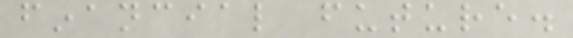financial future.
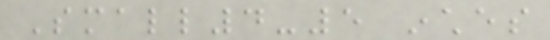Small4-5 inches
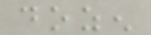dozen
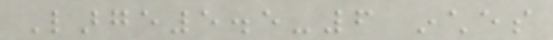Large5.5-6 inches
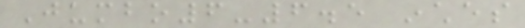Jumbo6-6.5 inches
